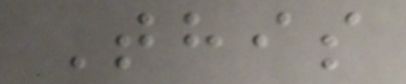This
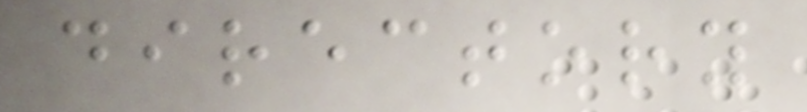directory
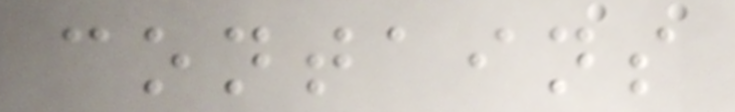contains
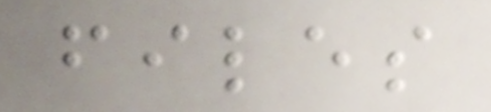files
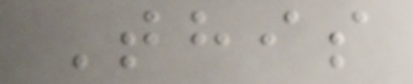This
